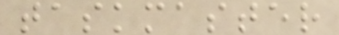taskmaster
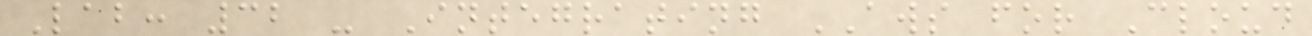Lab: 32 - Integrating AWS for Cloud
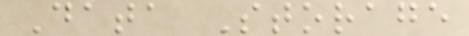Data Storage
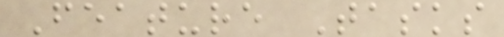Feature Tasks
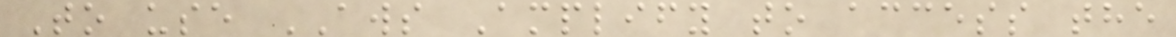To use AWS Amplify to access the
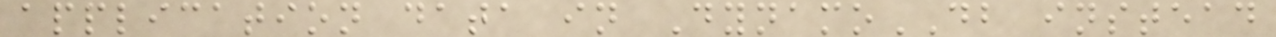application data in DynamoDB instead
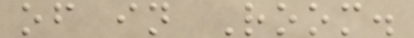of in Room.
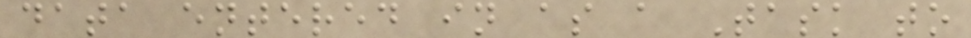data entered in as a Task to
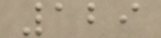129
